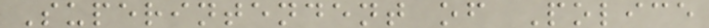Superintendent of Police
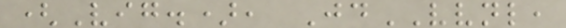(Vig.), JdVVNL,
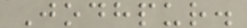Jodhpur.
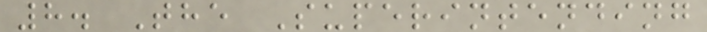8. The Superintending
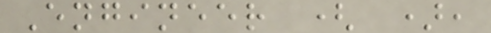Engineer ( ),
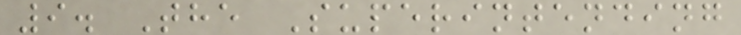9. The Superintending
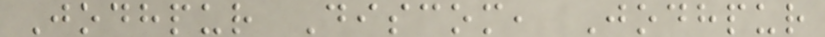Jodhpur Discom, Jodhpur
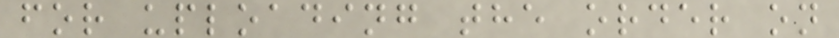for uploading the order on
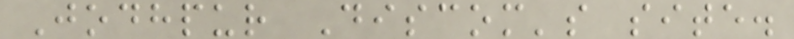Jodhpur Discom's site.
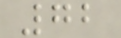72
